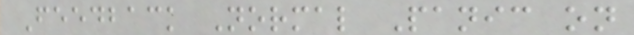Feedback Normal Panic on
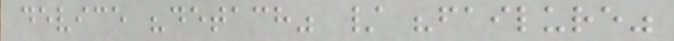device "detach" / "failure"
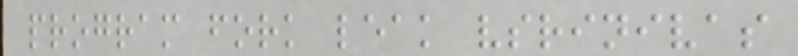program fork leak vsrinivas
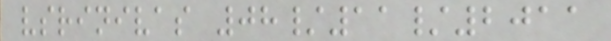vsrinivas 08/11/2011
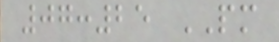07:25 PM
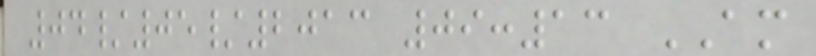04/05/2013 09:13 AM
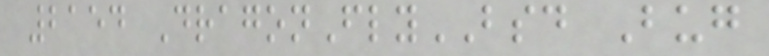2154 DragonFlyBSD Bug
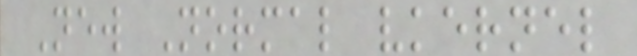New Normal vkernel
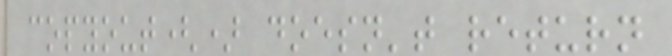copyout() doesn't return
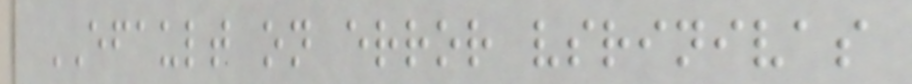EFAULT on error vsrinivas
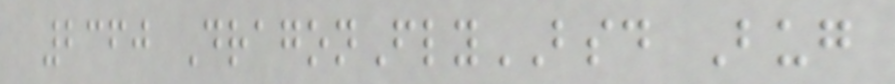2360 DragonFlyBSD Bug
